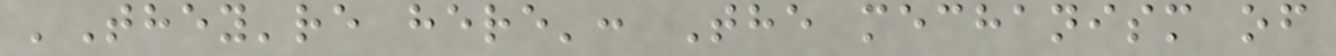'They're here': The mechanism of
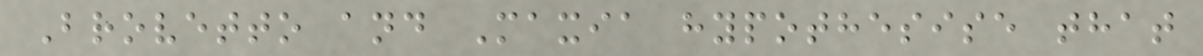Brovetto and Maxia hypothesise that
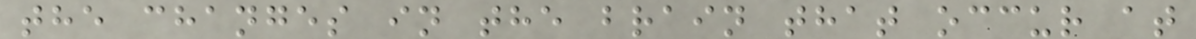the changes in the brain that occur at
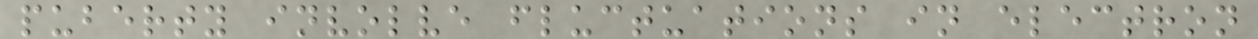puberty involve fluctuations in electron
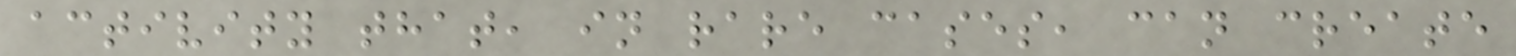activity that, in rare cases, can create
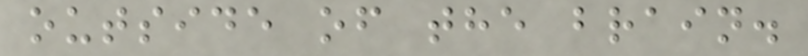outside of the brain.
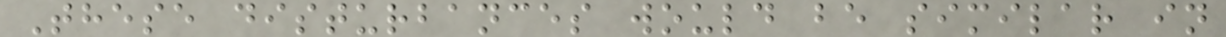These disturbances would be similar in
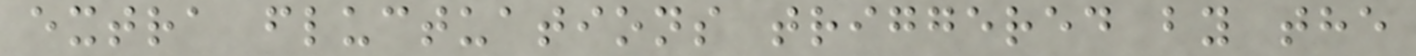extra fluctuations triggered by the
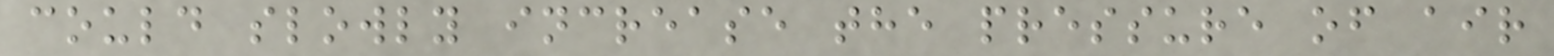could slowly increase the pressure of air
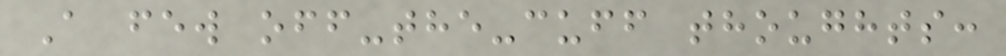A few off-the-cuff thoughts:
